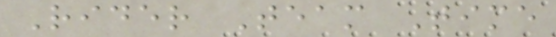Rider Team Time
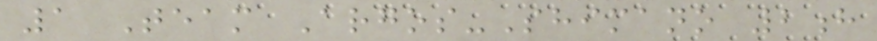1 Team Argos-Shimano 2h
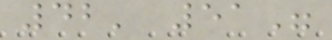42' 51"
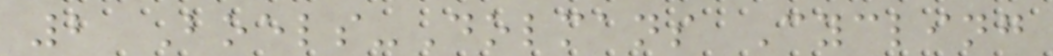2 Boels-Dolmans Cycling
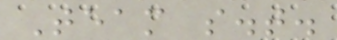Team s.t.
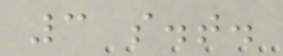3 s.t.
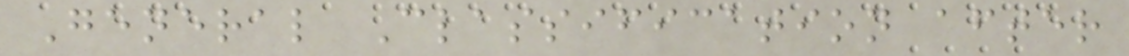General Classification after
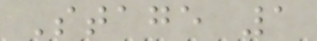Stage 1
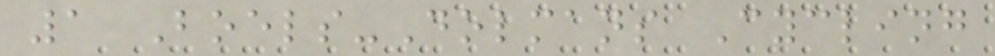1 Boels-Dolmans Cycling
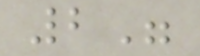2"
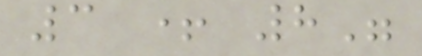3 + 8"
